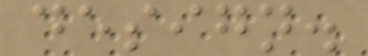design.
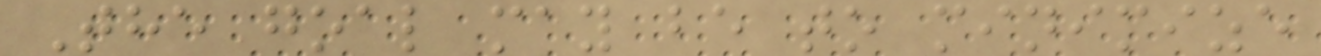The goal may be to minimize
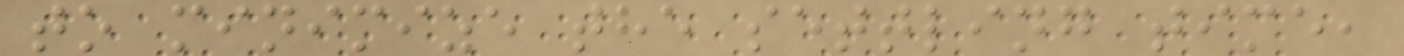to minimize the settling time,
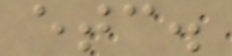etc.
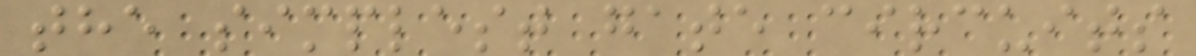the simplest gate circuits
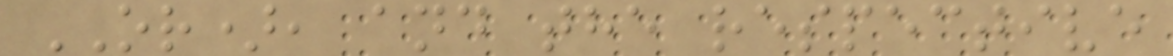OR), and the respective
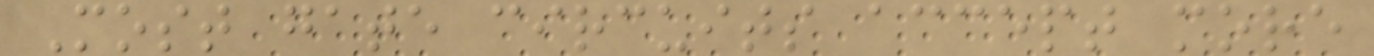Most gate circuits accept more
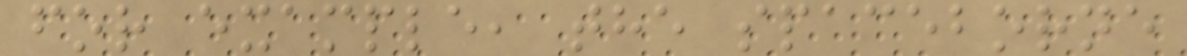for example, the spaceborne
